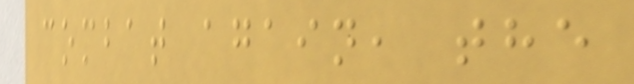combat again, the
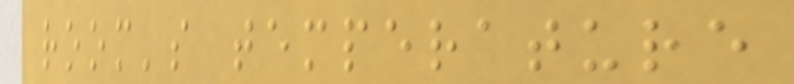room's temperature
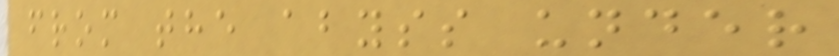from the abyss under
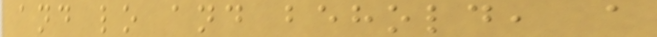and lo and behold, a
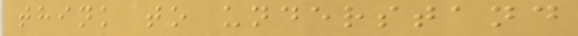think to understand
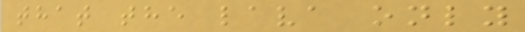that the lava only
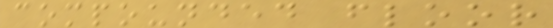compounded floor
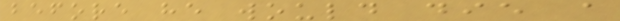before he would die a
